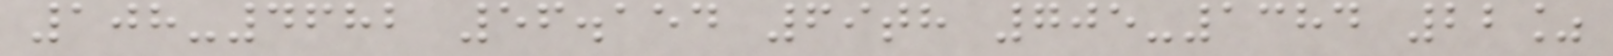108-4682 56.154 69th 705-1384 22%
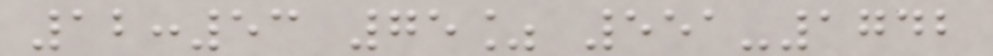12:53 75% 551-1742
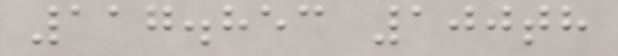117.853 100th
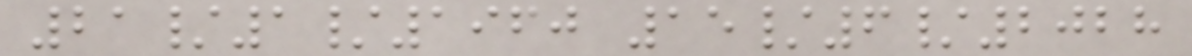21/1/1960 15/6/2028
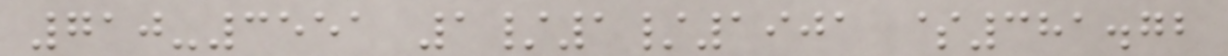710-3551 1/1/1901 $381.72
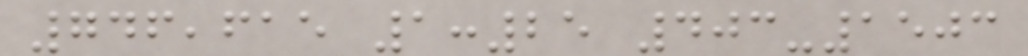746,615 1:25 403-1503
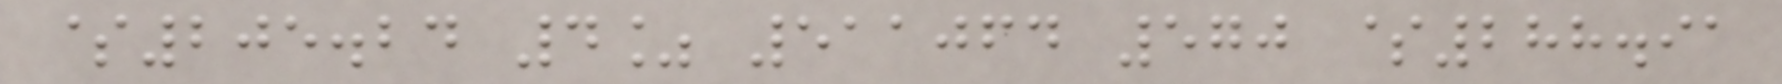$205.24 4% 511064 570 $288.91
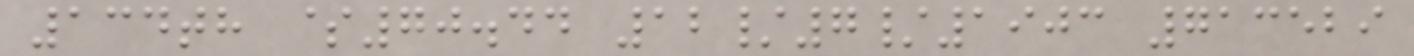134th $70.44 12/7/1903 713529
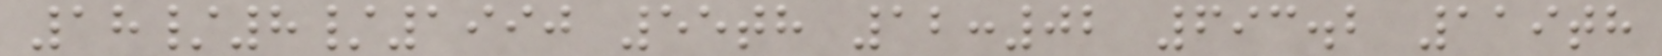18/8/1990 55th 12:02 693.2 119th
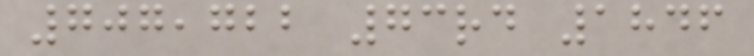707,722 73rd 1846
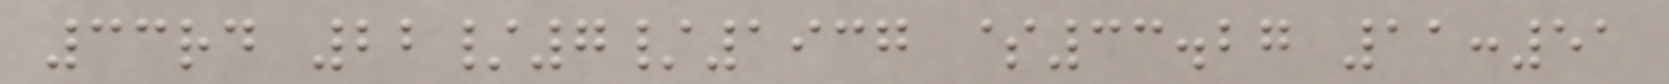33rd 22/7/1937 $33.27 11:51
